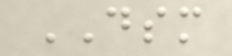DSM
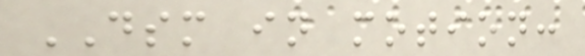DSM in motion:
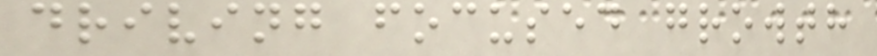driving focused growth
